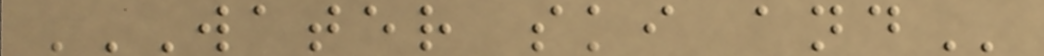WATER SKI AND
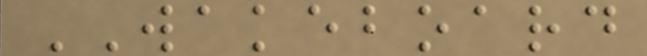WAKEBOARD
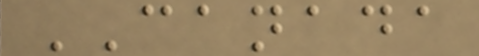CANADA
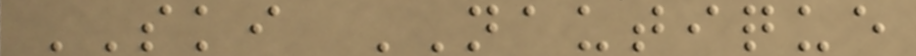SKI NAUTIQUE
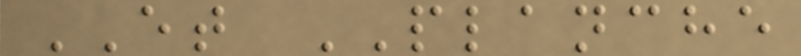ET PLANCHE
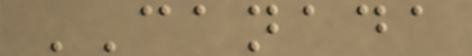CANADA
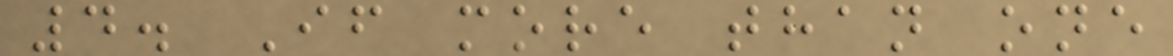4. If more than one
